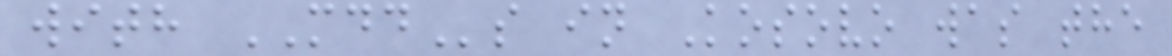with MDDs in Kosovo was the
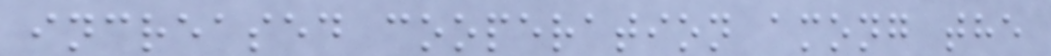increased cooperation among the
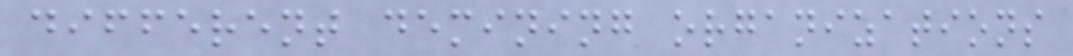different demining organizations
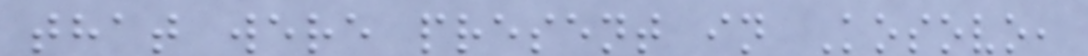that were present in Kosovo,
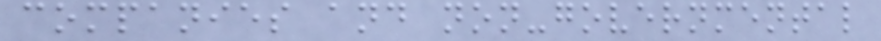companies and non-governmental
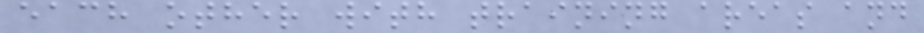each other with training areas and
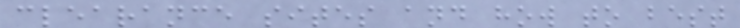clearance sites and how to best
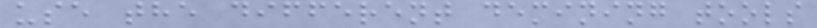use the different demining tools
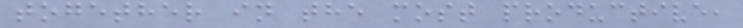together in the most productive,
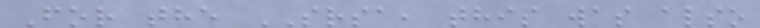For the SRSA, this was also
